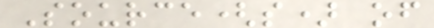Source(s) of
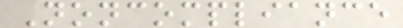Noncompliance
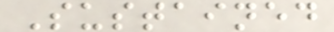Sustained
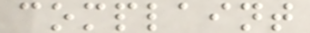complaint
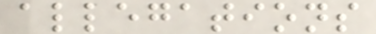allegations
